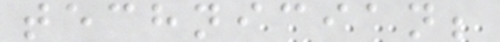technician;
